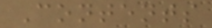Contents
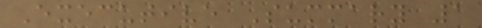Executive Summary 1
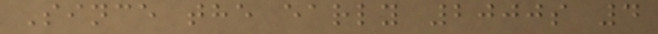Since the early 2000s 4
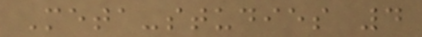Meta-studies 4
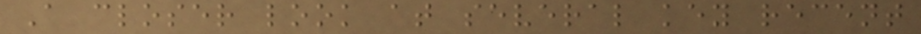A closer look at several key recent
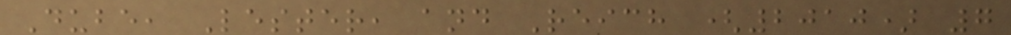Dube, Lester, and Reich (2010) 7
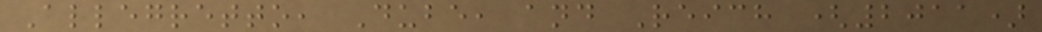Allegretto, Dube, and Reich (2011)
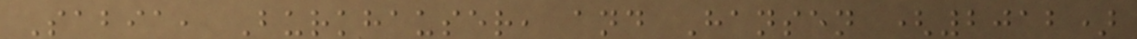Sabia, Burkhauser, and Hansen (2012)
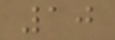10
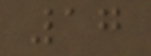17
